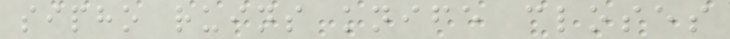sipho ruins knife closes
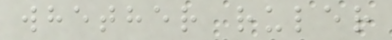whether ruler
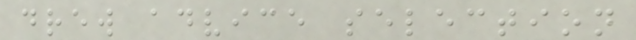drew advice selection
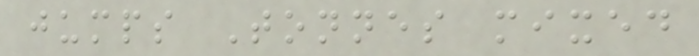jumps Tonnes mixed
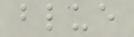blue
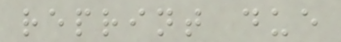reprint due
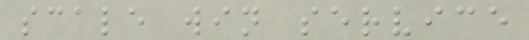scale win service
